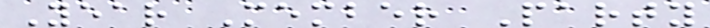Year Member Party
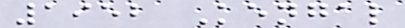1952 Kengal
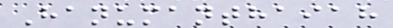Hanumanthaiah
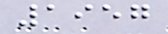1957
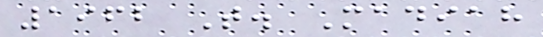1962 T. Madiah
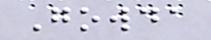Gowda
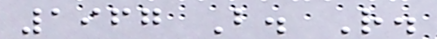1967 B. R.
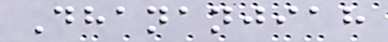Dhananjiah
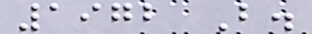1972 B.
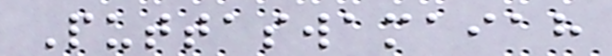Puttaswamaiah
